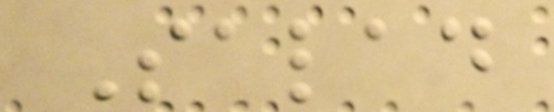Salad
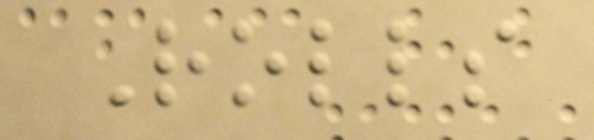Rolls
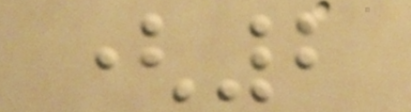(2
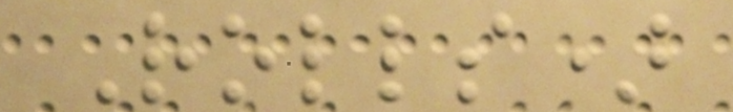Rolls)
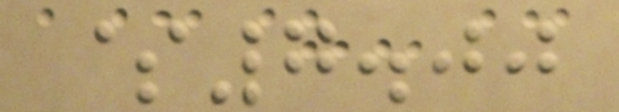$7.00
